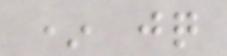* jq
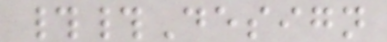##Design
